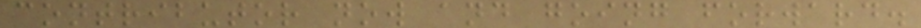contributor now and going forward.
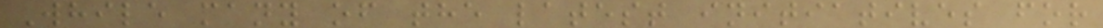While many of the latest initiatives for
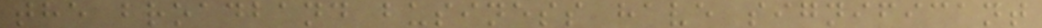the broadband business have significant
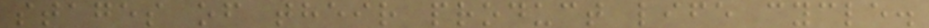stages of their product life cycle.
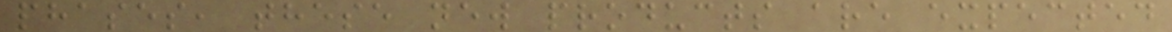phases, these new products are expected
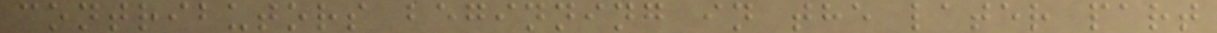contributors beginning in the later part
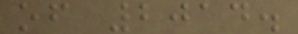of 2014.
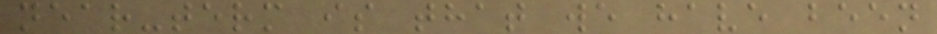near-term is that we have been
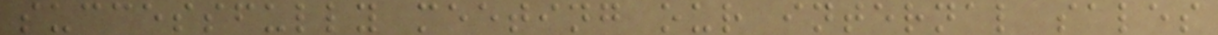successfully meeting our internal sales
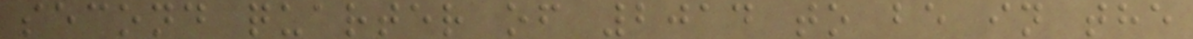second quarter of 2014 to be in the
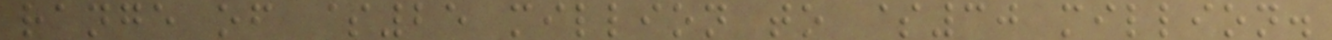range of $25 million to $30 million.
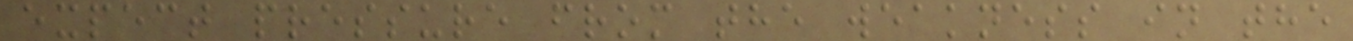expect pressure from the weakness in the
